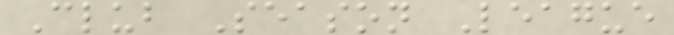Club Season League
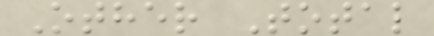Other Total
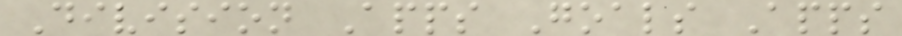Division Apps Goals Apps
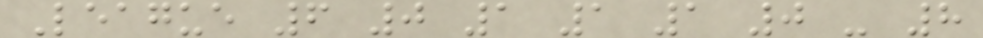League 6 0 1 1 1 0 - 8
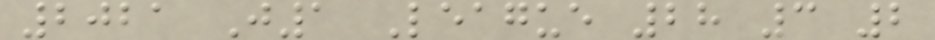2021 J1 League 28 3 2
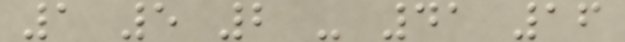1 5 2 - 41 16
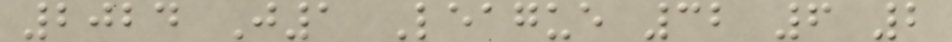2024 J1 League 32 6 2
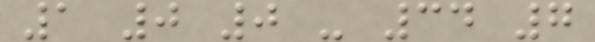1 0 0 - 34 7
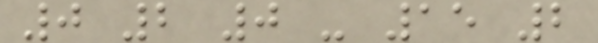0 2 0 - 15 2
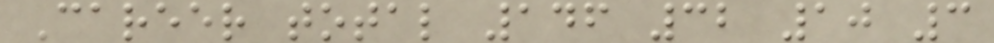Career total 146 32 10 3
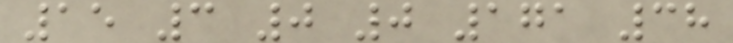15 3 0 0 171 38
